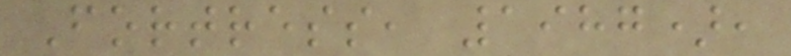Fortress, 1987),
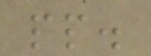pp.
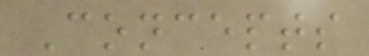Concepts
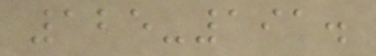125-191.
